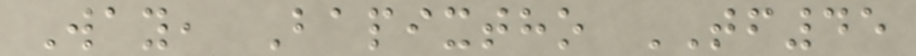Way, Bapixtho TF45
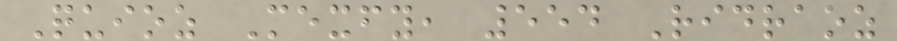Quioz Mexfy, 554 Ridraoz
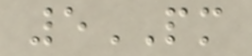5PM
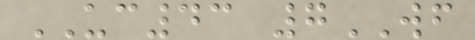UC43 7WF
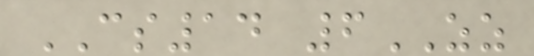CS14 6ZZ
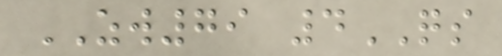ZW79 4QS
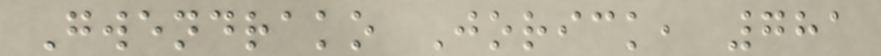Gwendrako Jorick, 781
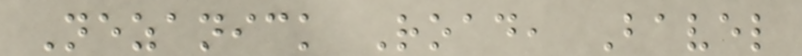Nezanick Road, Bavel
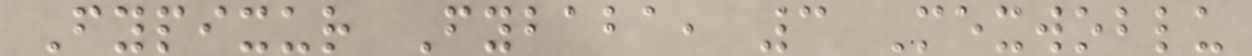Fypixur Fybaba, 3 Mexwoblu
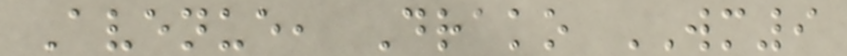Avenue, Drako WM9
